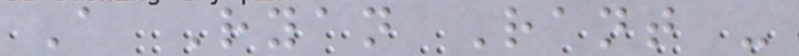A Ryan Rant -
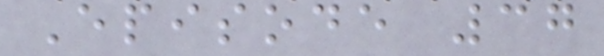Episode 37
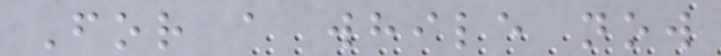For a while now
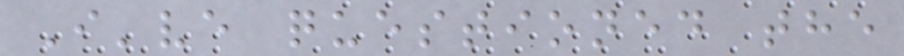I've questioned the
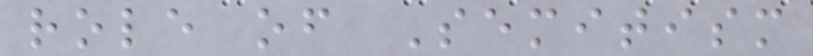role of Semitism
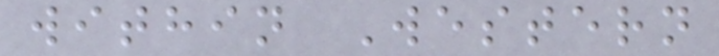within Western
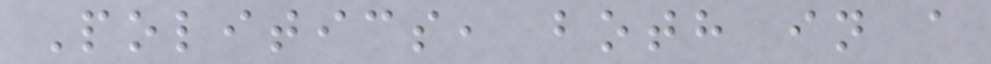Politics, both in a
